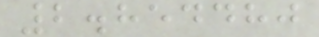2.854480
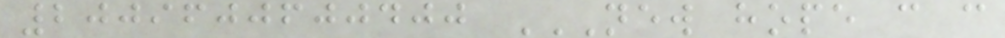2009600600400 NEW HOPE C C
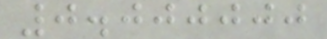0.000000
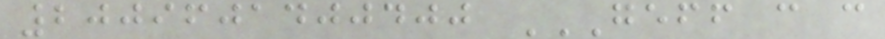2009601400400 GEFF C C
